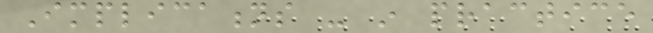Implications - in practice
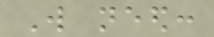Will need:
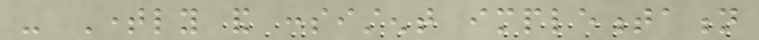- Timely and consistent implementation
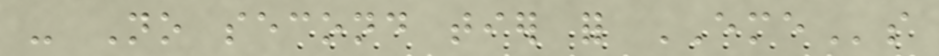- No second tier for EMEs
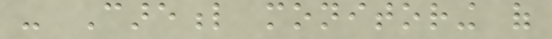- Careful monitoring of
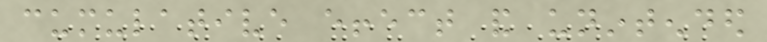cumulative effect and unintended
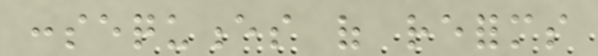consequences of reforms
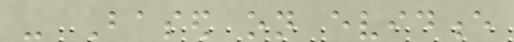- Based on evidence
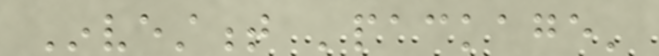Investment 'package'
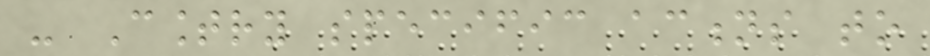- Country specific actions to
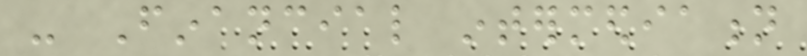- Financial intermediation
